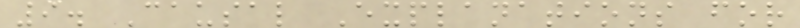9. Causal Explanations for
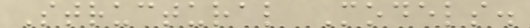Structural Models.
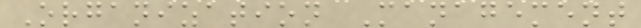Organization Management
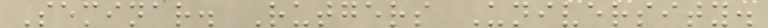Seminar. Rutgers University.
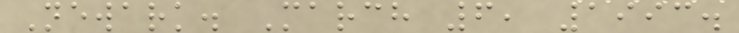Newark. March 6, 1993.
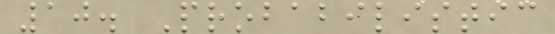10. Probabilistic
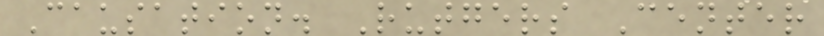Causation. Rutgers Center
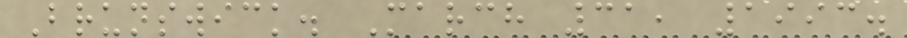Brunswick. March 31, 1993.
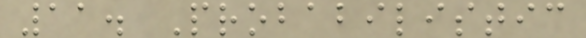11. Probabilistic
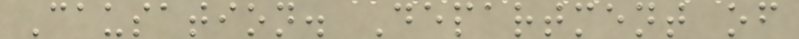Causation. Department of
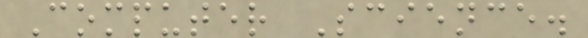Computer Science.
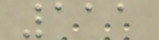111
